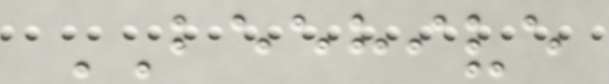BEEHIVE
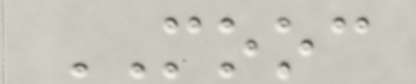MOOC
